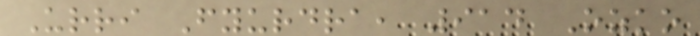Urri Fyurdra, 914 Ozko
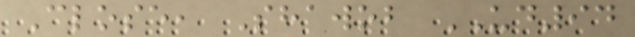Close, Shawob UD94
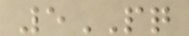5PQ
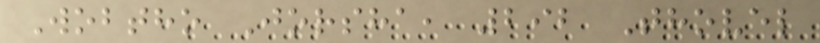Wobtho Jorsha, 292 Thovel
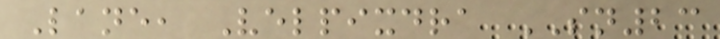Lane, Velpixdra SN23
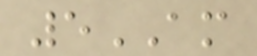5AM
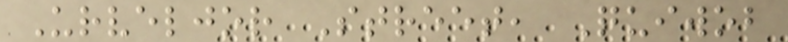Urveljor Street, Quiwob
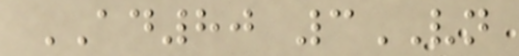AD80 3VN
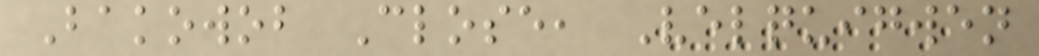Bakowob Close, Velquigwen
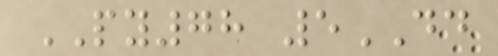PY78 5DD
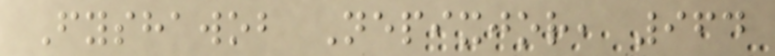Fyshawob Nepixjor, 964
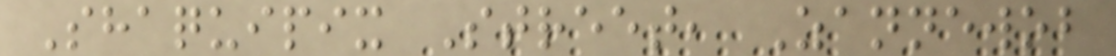Shaquipix Street, Zannewob
